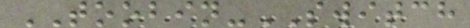TOOBIN-SWITCH
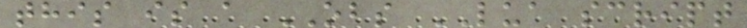this is a OBS LUA script
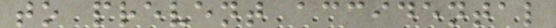to prevent accidental
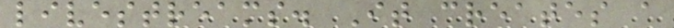livestreams. It creates a
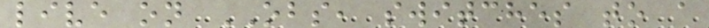live on OBS, switches to a
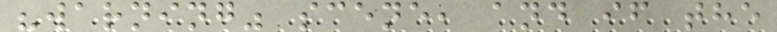"warning" scene, and if the
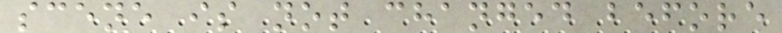scene is not changed before
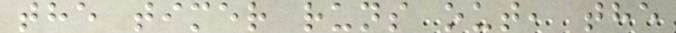the timer runs out, the
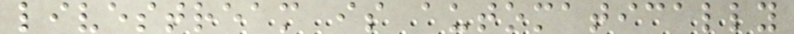livestream is automatically
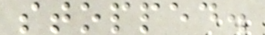stopped.
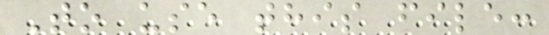To use this file:
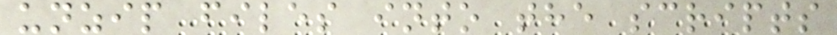unzip files into the scripts
